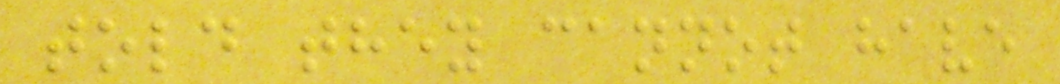told they cannot have
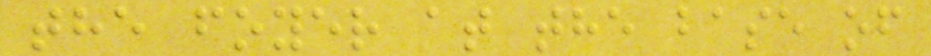the foyer at the base of
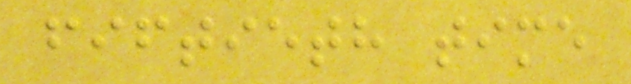fiftieth time
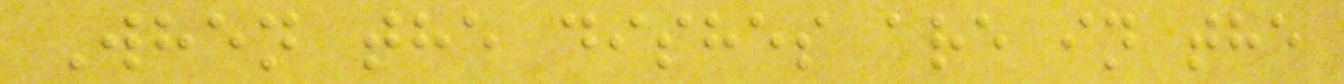When the dishes are in the
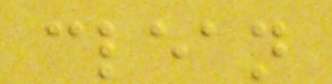clean
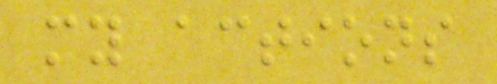my actions
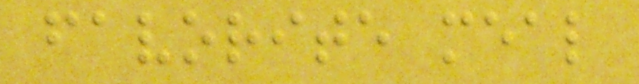favorite meal
